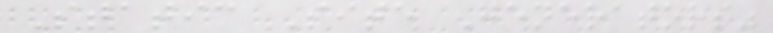Static Site Generators"
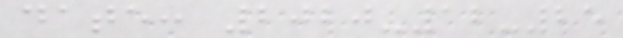date: 2020-12-25
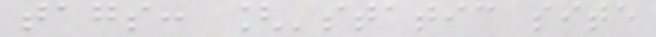tags: ['static site
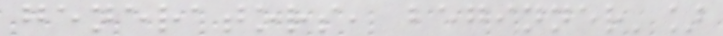generators, beginner']
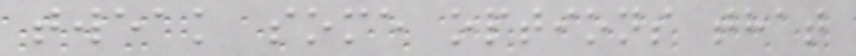tweak some options that
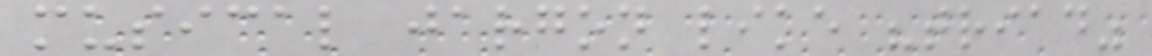musical jargon like "triad"
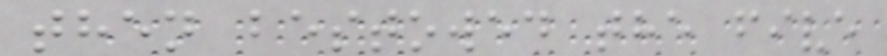then bestowed the five
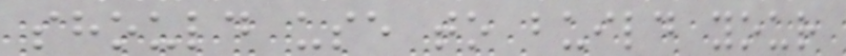should use to build your
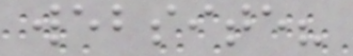website?
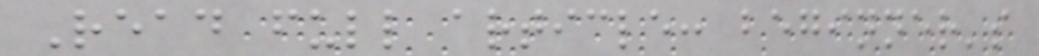Read full article: beginner's
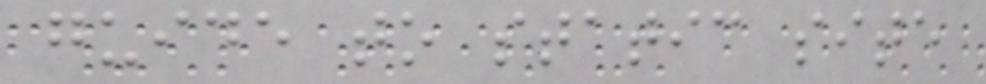guide to static site
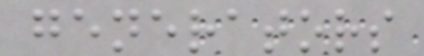generators
